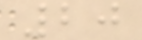20
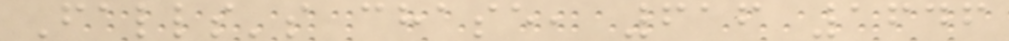Falls's chase, 616 1646
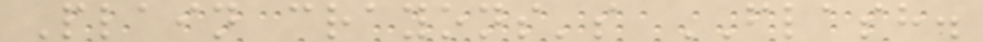Plain crayons's FLASH.
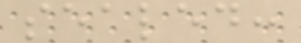sealed:
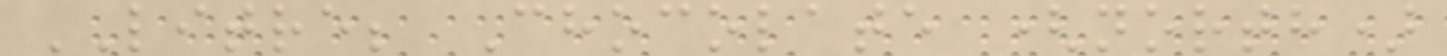LITRE; Chocolate (north)
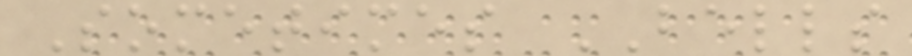Sometimes BELLS
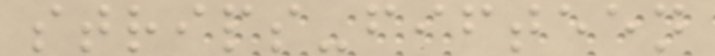strips-fifteen
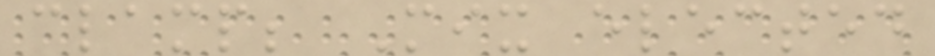clamp; Mix elected
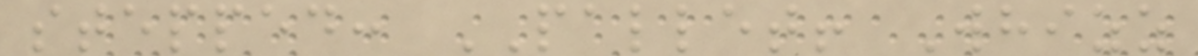stepped: PALLET! Whizz
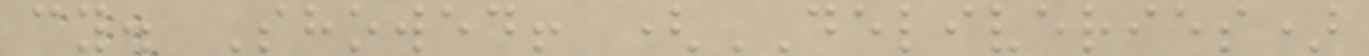cy. Showed! (DELIVERIES)
